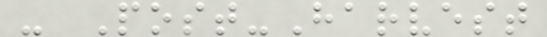- Post-Harvest
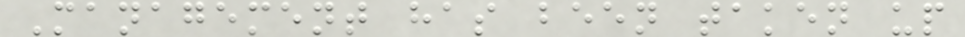Management has been taken up
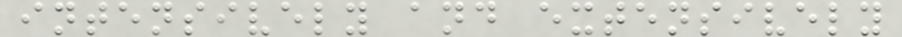intensively and extensively
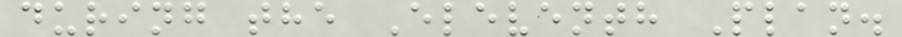during the Eleventh Plan.
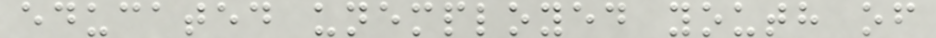educated unemployed youth of
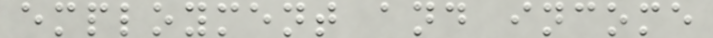employment and income
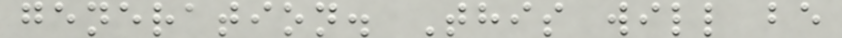generation. This will be
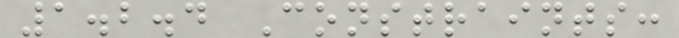1.2.4 Constraints:
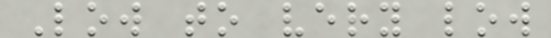Low to very low
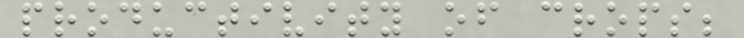productivity of crops;
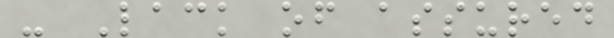- Lack of assured
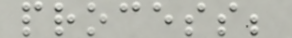process;
